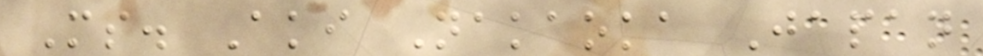Ms. Aki Nakaoka Japan
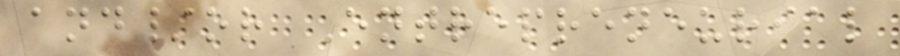and/or Entrepreneurial
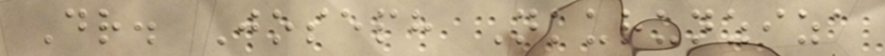Dr. Joseph Nkurunziza
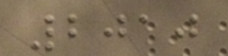2010
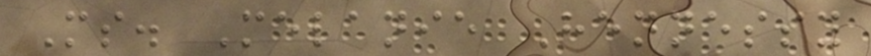Ms. Melanie Hennessy
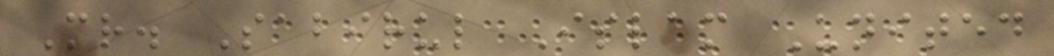Mr. Sabirul Islam United
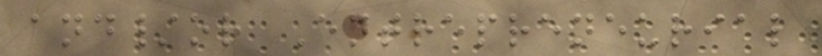and/or Entrepreneurial
